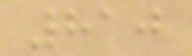810
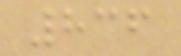836
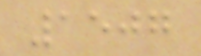1507
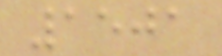1501
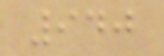940
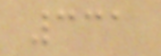331
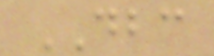DBC
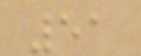51
